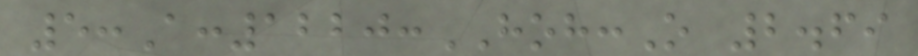5:A:1220:HOH:O 2.69
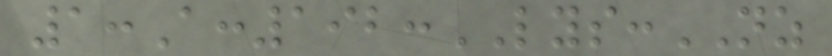1:A:192:LYS:NZ
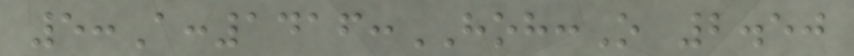5:A:1416:HOH:O 2.50
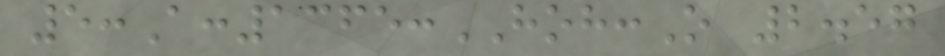5:A:1365:HOH:O 2.57
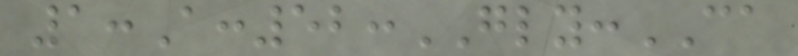1:A:52:GLY:CA
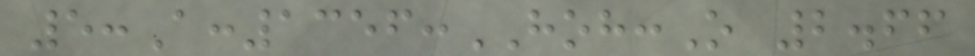5:A:1356:HOH:O 2.66
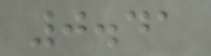0.41
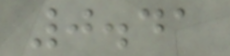0.41
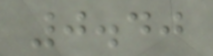0.40
